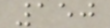150
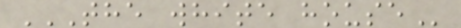THE WHITE HOUSE
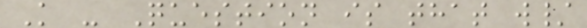K - Question is that w/
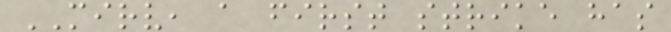MIRV, a first strike has
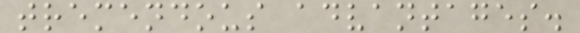tremendous advantages.
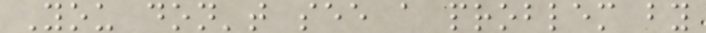You don't see a problem by
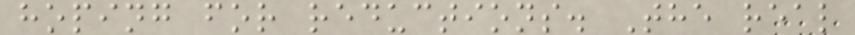hoping for reductions. The real
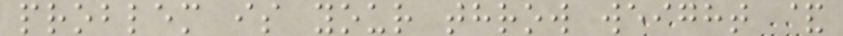problem is your throw weight &
